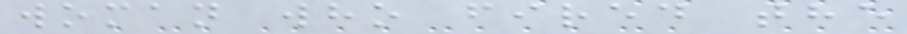woman who fired the
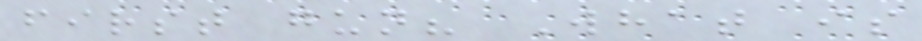first gun? What is
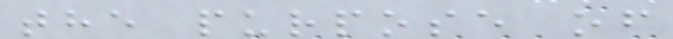the purpose of
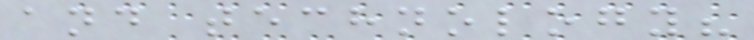and technology?
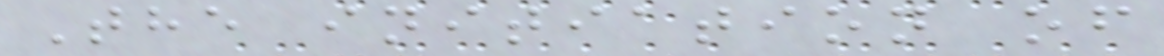The initiation of
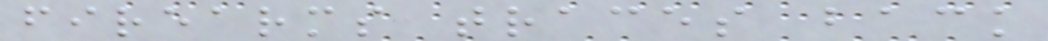firearms traces back
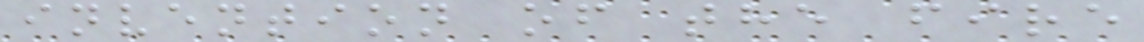invention of the fire
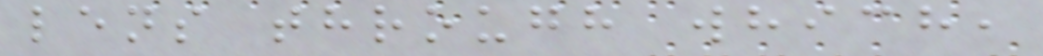lens through which,
